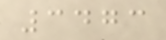3473
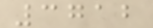3712
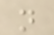n
